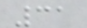31
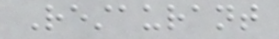Restaurant
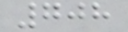708
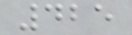425
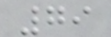79
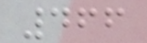466
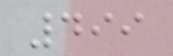499
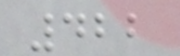422
